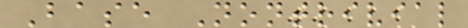Base Nontrivial
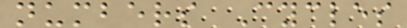numbers Cycles
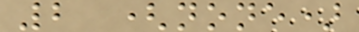2 (none)
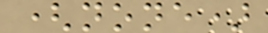(none)
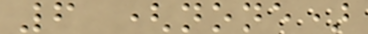6 (none)
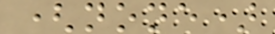(none)
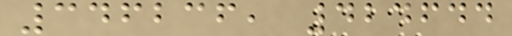346236, 424644
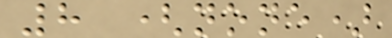8 (none)
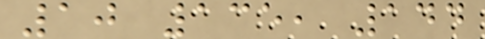10 135, 144
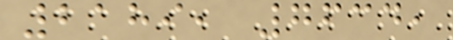2189, 7634,
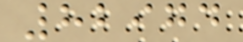82974
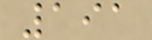191
